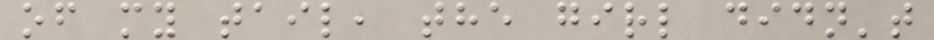of my tail, the girl didn't
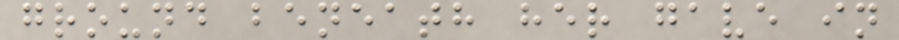ground beneath her gave in
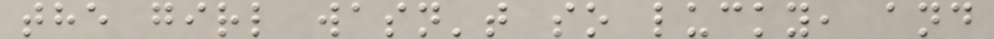the girl wasn't so lucky, and
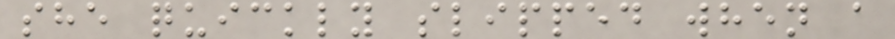she quickly slipped when a
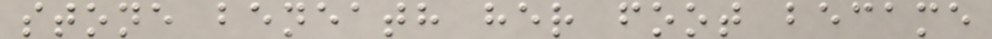stone beneath her foot became
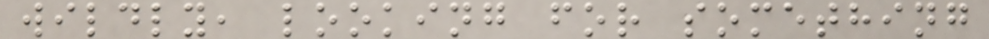wildly, looking for something
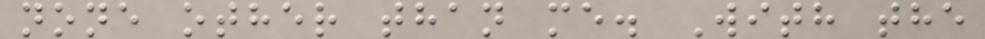none other than me. With the
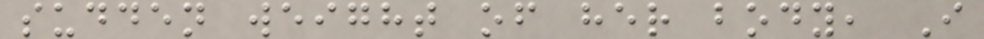sudden weight of her body, I
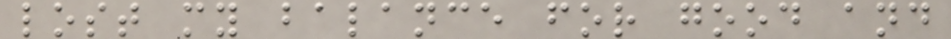lost my balance for good and
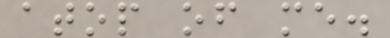atop of me.
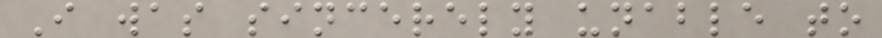I was sincerely unable to
